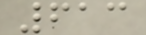613
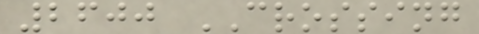2600 CROSSING
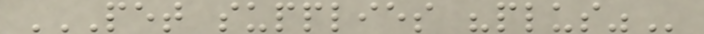PET SUPPLIES "PLUS"
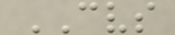CVS
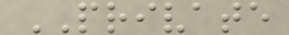PRIVATE
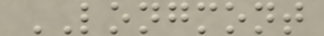LONGMONT
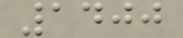1400
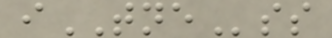iTNEss
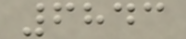6843
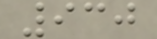930
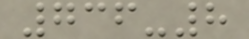736-8
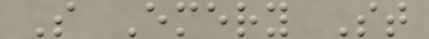S Emery St
